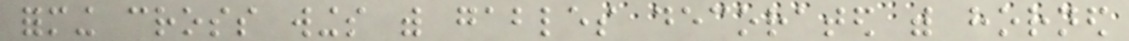forming cross wings with gables decorated with horned
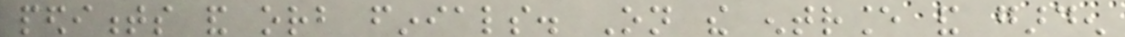pediments and orb finials. On the entrance and garden
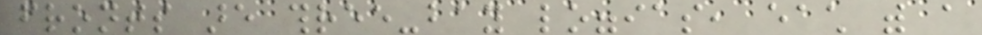fronts are three-bay loggias, each with a
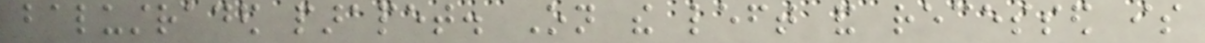balustraded parapet. On the left and recessed is
